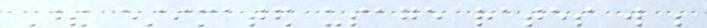These estimated usage rates will be
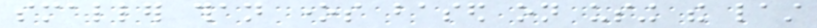smaller than ones based on using the last
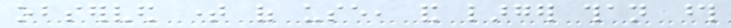observed time of use, and larger than those
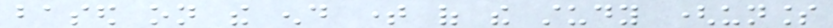based on the end time of the study (unless
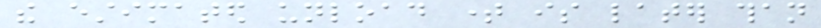the estimated unload time is later than
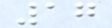17
